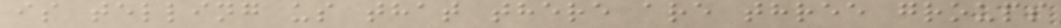is telling us that there are three groups
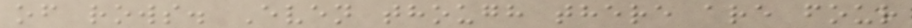of rows. Even though there are four
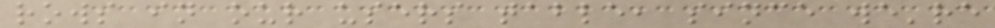rows in our users table, since we're
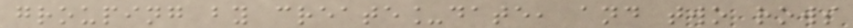grouping by create_date, and two rows
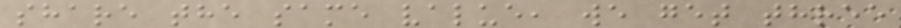share the same value, we get three
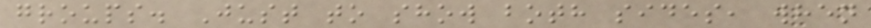groups. Just to show both sides, when
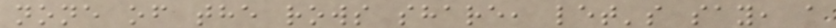none of the rows share, let's say, a
